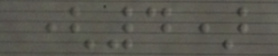(4)
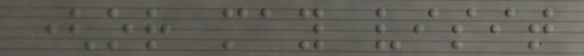(or may visit
